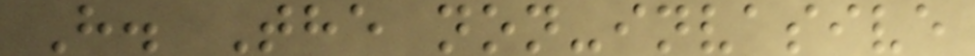H. The non-invasive
